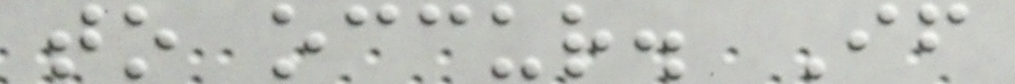to occur. If
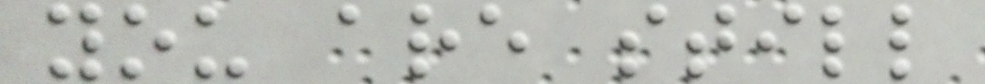you are still
